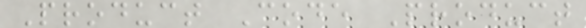Product Code Product
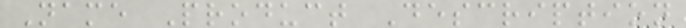Name Product Description
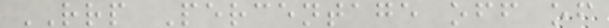RRP Percentage off of
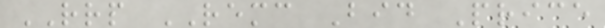RRP REMC Bid Price
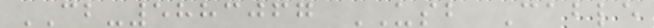CB-5883067 USB Cable
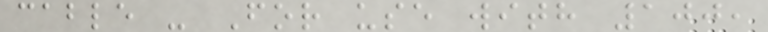cable - For use with 100,
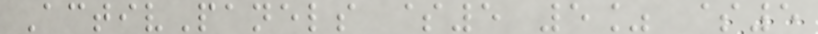ActivPanels $5 5% $5
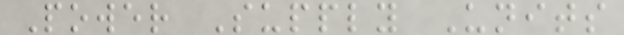Power Supply Units
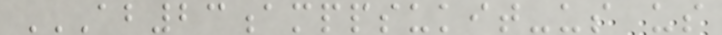AB23AMPPSUKIT-US US
